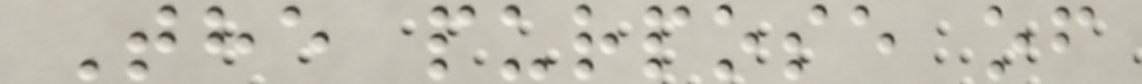The purpose of
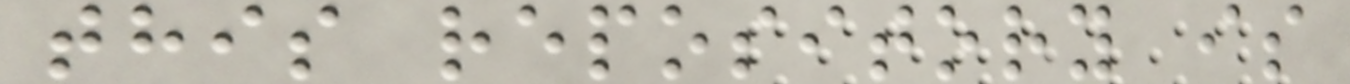this repository is
